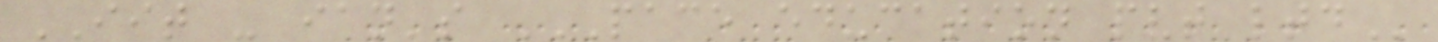IIT - ian's PACE EDUCATION PVT LTD
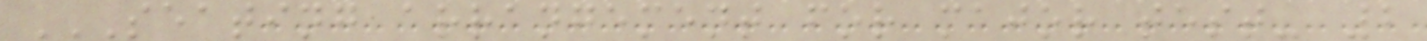SEATING ARRANGEMENT FOR MAJOR TEST- 2
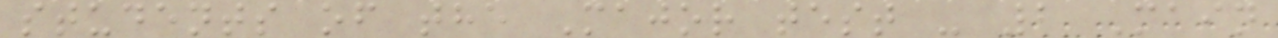students of the Major test - 2 Main
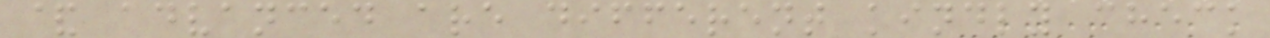& advanced are different kindly check
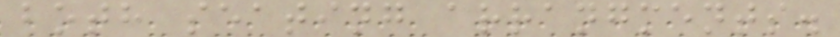both seating arrangments.
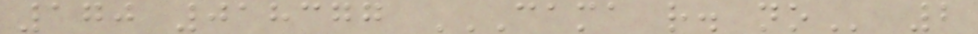170 018377 CAMA R. NO 2
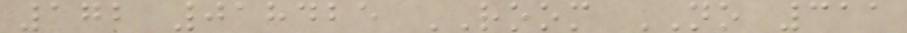172 018425 ROOM NO 311
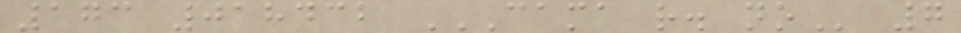173 018432 CAMA R. NO 7
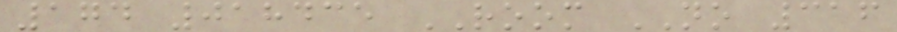174 018435 ROOM NO 316
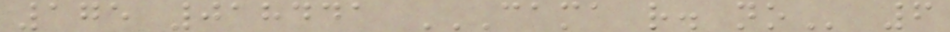175 018441 CAMA R. NO 6
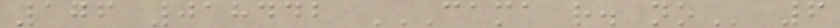176 018442 CAMA R. NO 6
